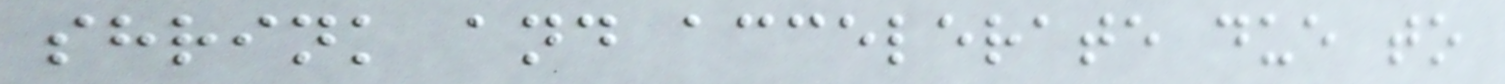shrink and accelerate due to
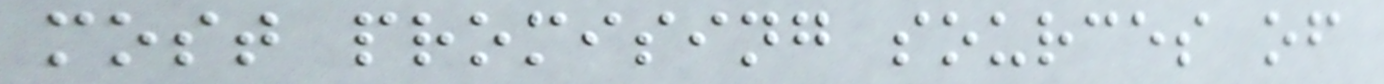most promising sources of
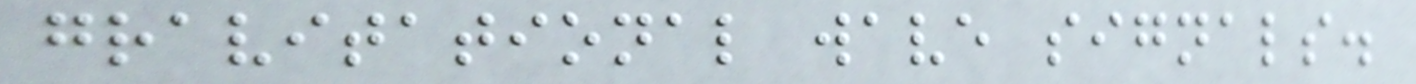gravitational wave signals.
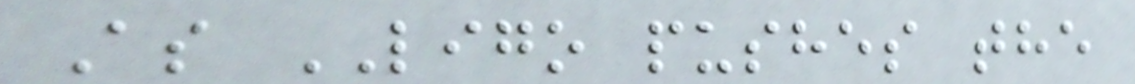As LIGO pushes the
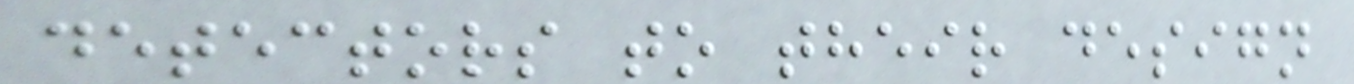detectors to their design
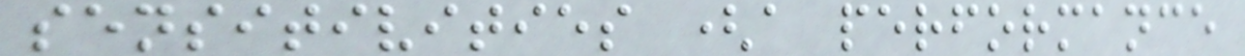sensitivities (a performance
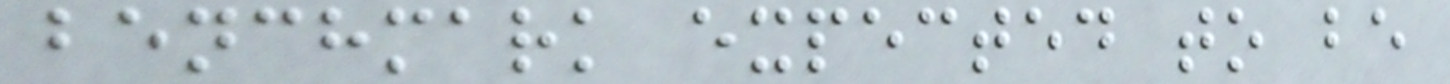benchmark expected to be
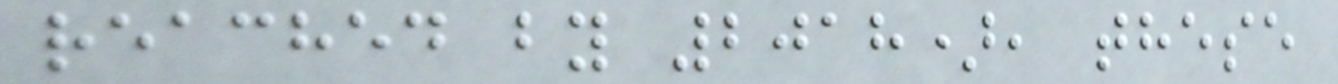reached by 2018), these
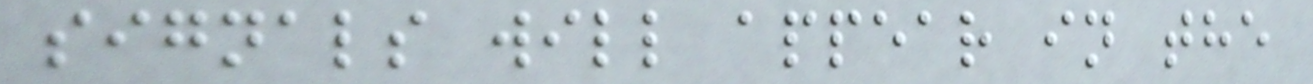signals will appear in the
